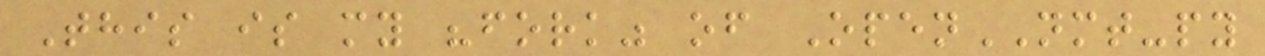This is my "fork" of OpenNMT-py
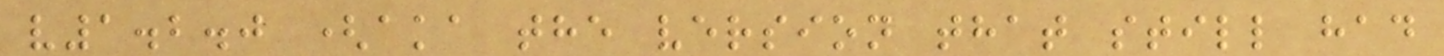v1.2.0 (aka the version that still had
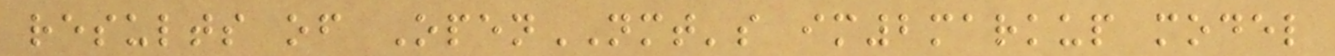results of OpenNMT's im2markup model
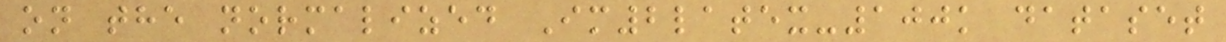on the normalized Im2latex-100k dataset
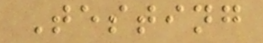Testing
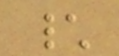\
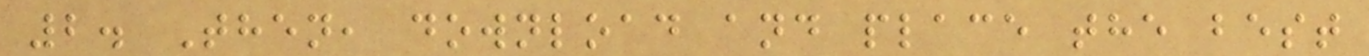2. Then, download and place the best
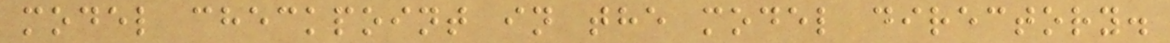model checkpoint in the model directory.
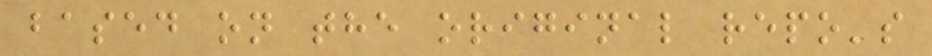based on the original repo's
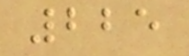225
